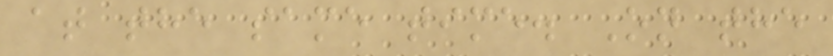at the same time. On the
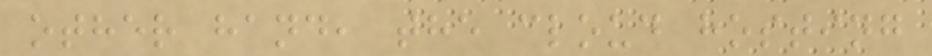other hand, the cloud hosting
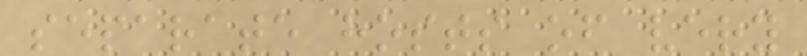separate hosts of very
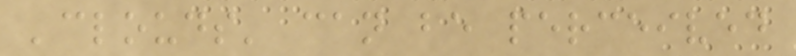'clouds' can be perceived
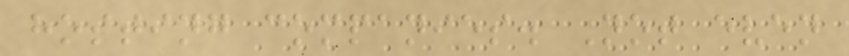hosting companies. Not even
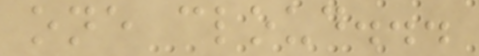one cloud...
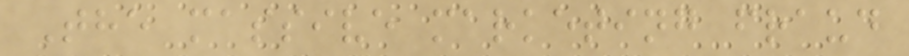The massive marketing fraud
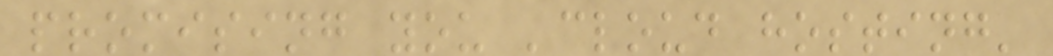promising you 'cloud hosting'
